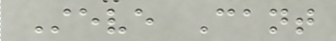Steve Cant
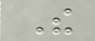The
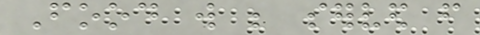Food will be served from
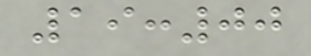19:00
